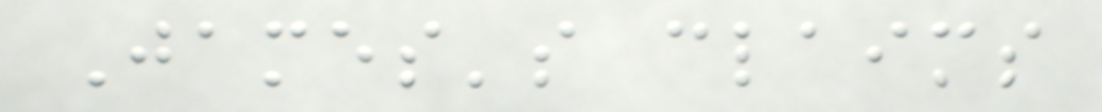James's claims
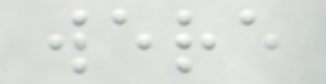were
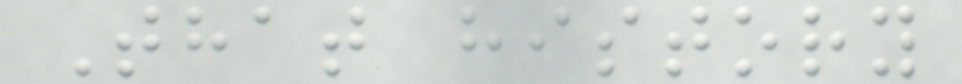That history
